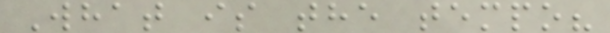What is the tempo?
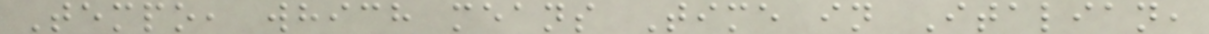Tempo, which means Time in Italian,
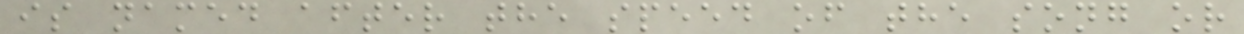is named after the speed of the song or
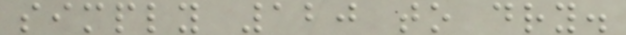simply 120 to dry.
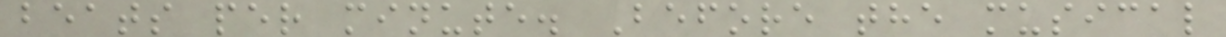beats per minute. Before the musical
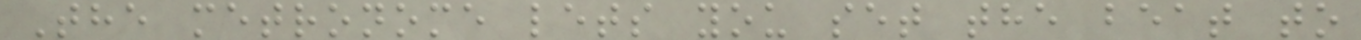The metronome lets you set the beat to
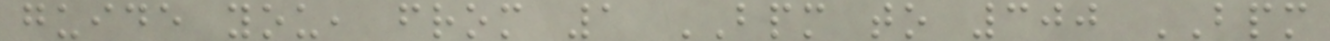guide you, from 1 BPM to 300 BPM
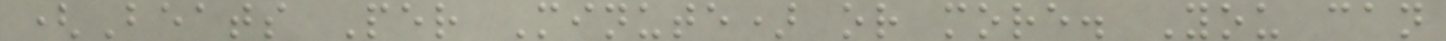(Beats Per Minute) or more. You can
